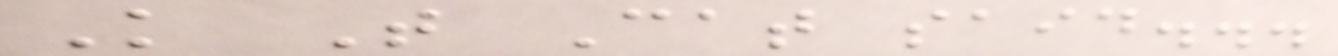K T Cat said...
